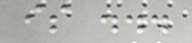is ...
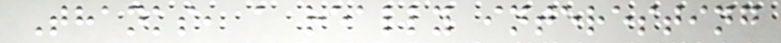Thanks, a really interesting
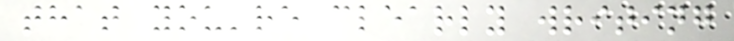that you're clearly writing
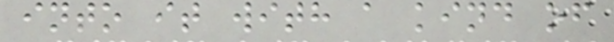into it with a kind of
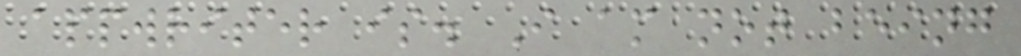appwriter is. I am not being
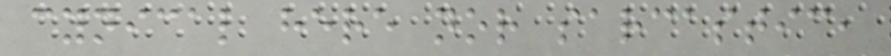cynical here nor sarcastic,
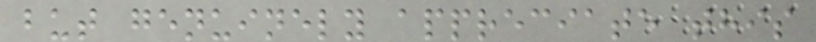but genuinely appreciate this
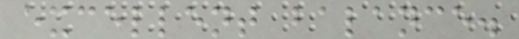excellent balance.
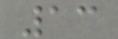13
